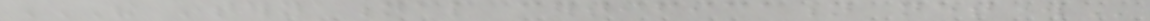THE INTERNATIONAL CERTIFICATION NETWORK
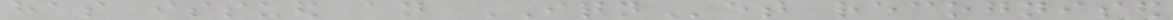has issued an IQNet recognised
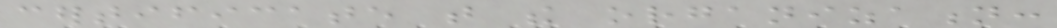certificate that the organization:
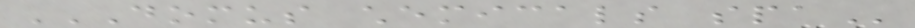DOMUS CHEMICALS SPA
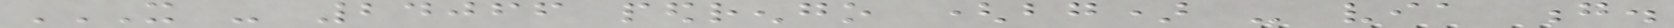IT - 24066 PEDRENGO (BG) - VIA G.
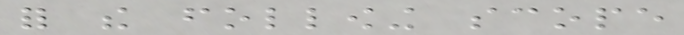for the following scope
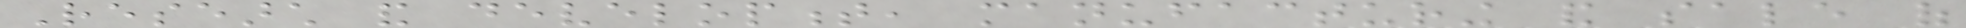Research and development, manufacturing and sale of
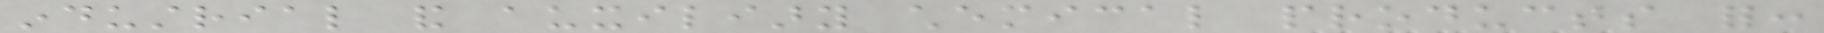industrial and auxiliary chemical products for:
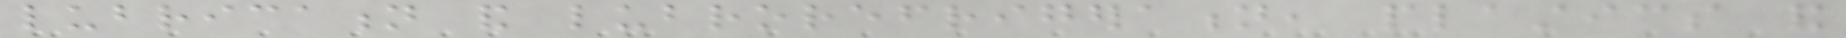lubrication and lubrorefrigeration, plastics and
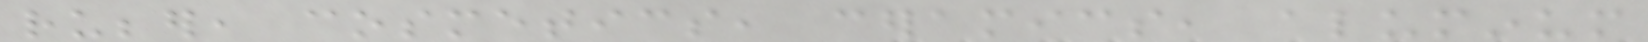rubber, cosmetics, ceramics, aluminum
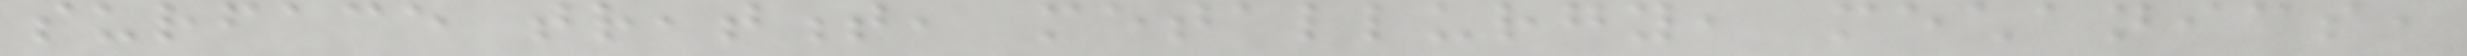surface treatment, metallurgy, mechanics,
